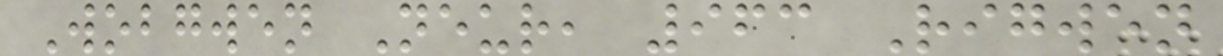Wobgwen Neur, 963 Rigwen
